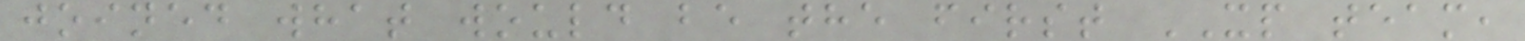joined what would be the first XP team,
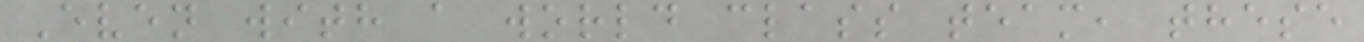Even with a world class team, these
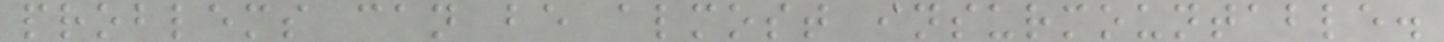problems can be almost insurmountable.
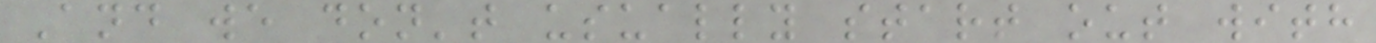And we don't usually start out with
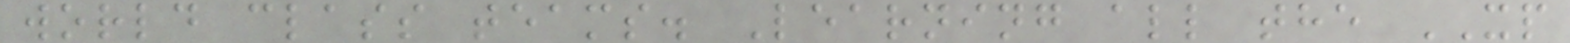world class teams. Learning all the XP
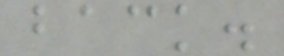back.
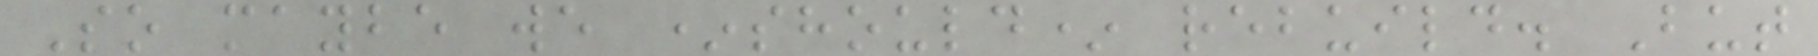So maybe we *should* rebuild. But
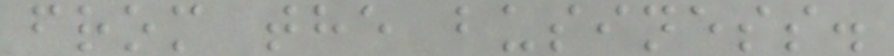from the business.
